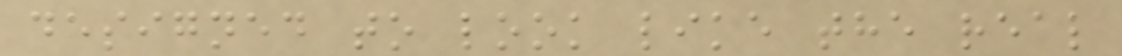designed to look like the real
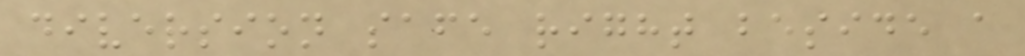diversion safe right beside a
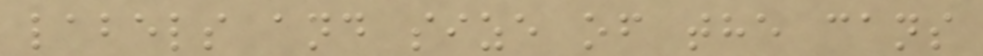labels and size of the cans
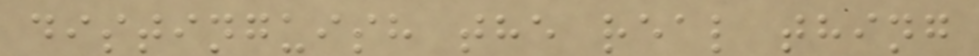distinguish the real thing
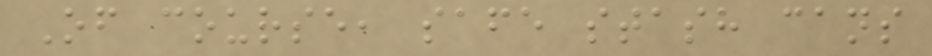Of course, safe stash cans
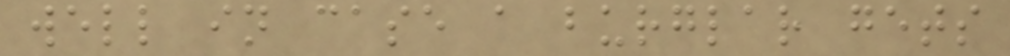well in case a burglar gets
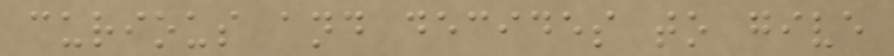curious and decides to give
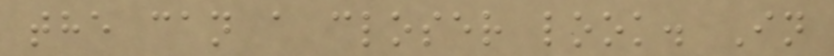the can a closer look. In
